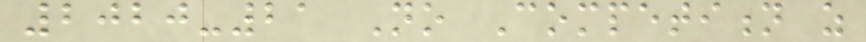2020-21 No Competition as
